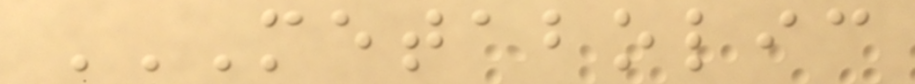METABOLIC
